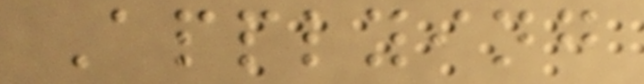Applying
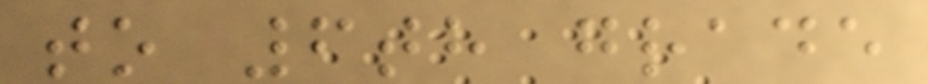to 6th grade
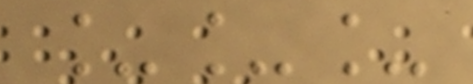___
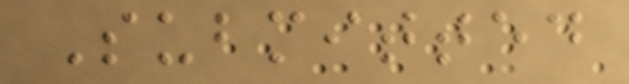Submitted
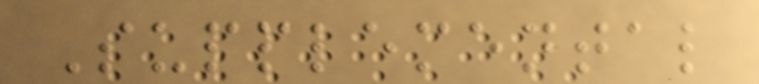Supplemental
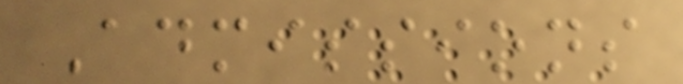Admissions
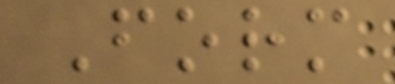Form
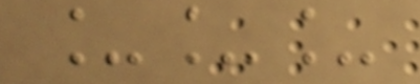___
